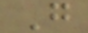G
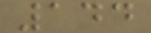144
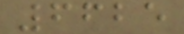6625
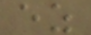ez
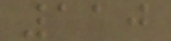110
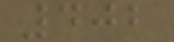402
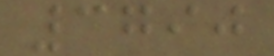3790
